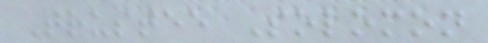Trustee Solomon
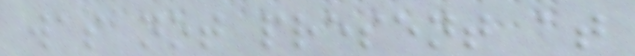was not present at
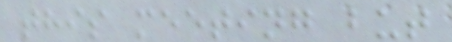this meeting but
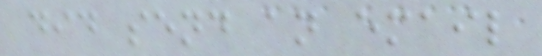did send an email
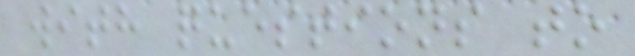with questions to
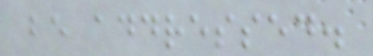be addressed.
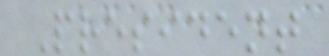President
